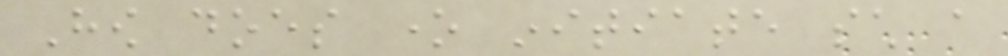How does one initiate such a
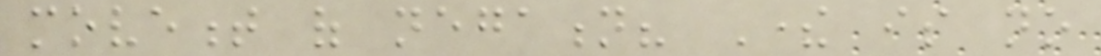movement of negation? There is no
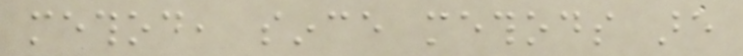method, since methods are
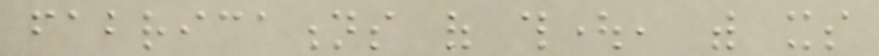fabrications of thought, with its
